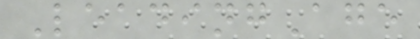LeadingAge
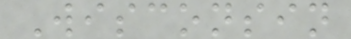Wisconsin
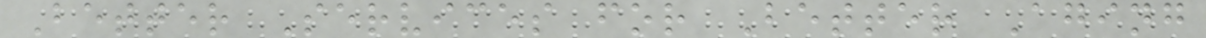Better Services for Better Aging
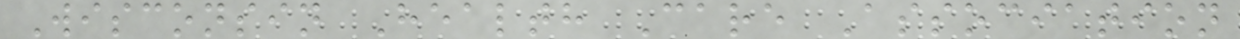Wisconsin Health Care Association
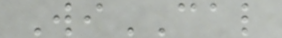WiCAL
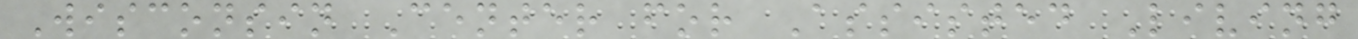Wisconsin Center for Assisted Living
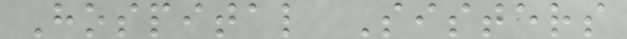Hospital Sisters
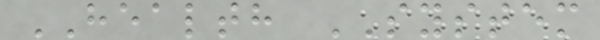HEALTH SYSTEM
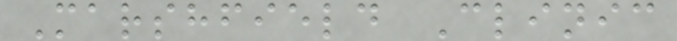Marshfield Clinic
